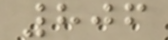806
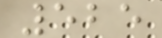525
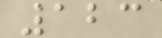123
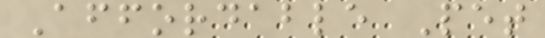Affordable Pet
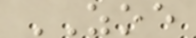ZOE
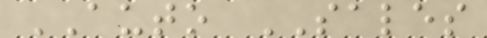AUTO SALES
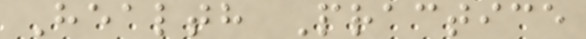Health Practice
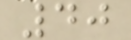40
